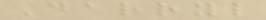Darryl
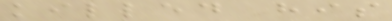killed his
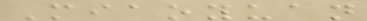Miaoyuan
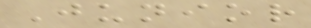Junior
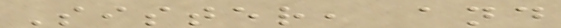Sister, and
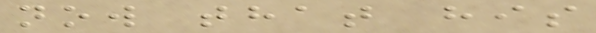now that his
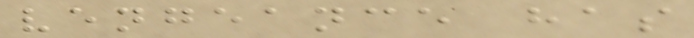vengeance has
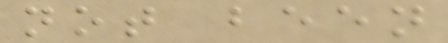not been
